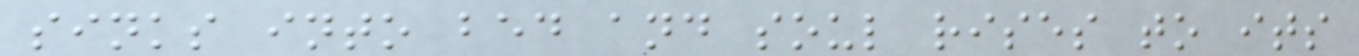sinks into bed and soul rises to its
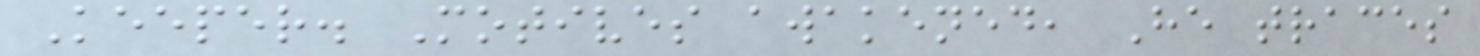Keeper. Motives awakened, He traces
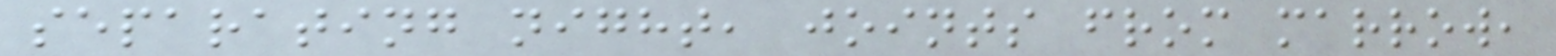separating night, joints from marrow,
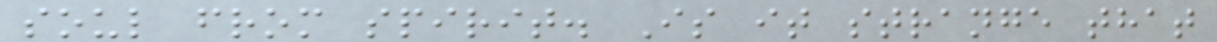soul from spirit. Is it strange that
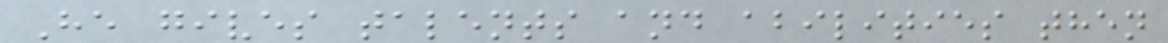He gives talents and abilities then
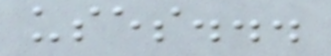uses...
